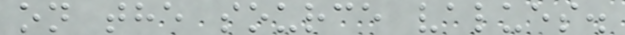on the source values.
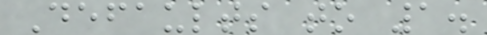Defaults to 1.
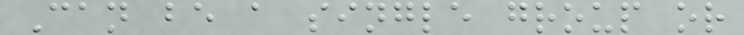Can be a single group or
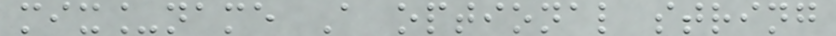mix_name A optional string
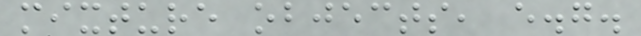mixture objects, e.g.
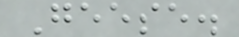Geese.
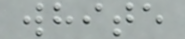white
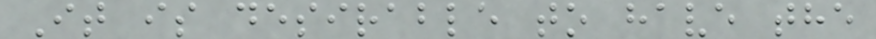It is desirable to have the
